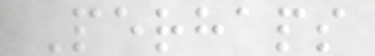Perhaps
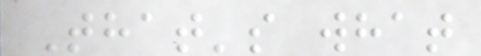That's what
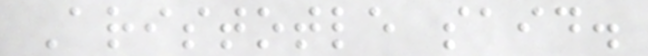Aristotle said.
